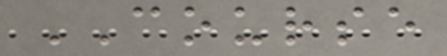COURSE
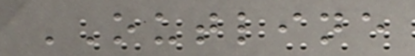OUTLINE
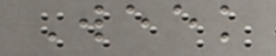Week
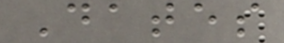Dates
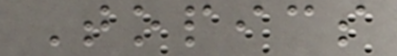Topics
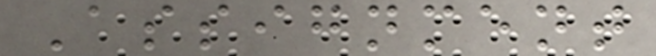Assignment
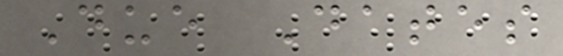Due Dates
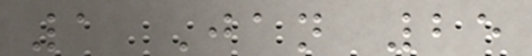1 Jan 25
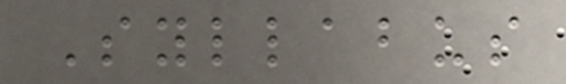Syllabus
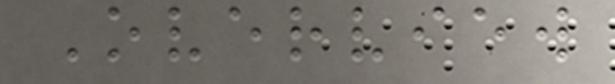Overview
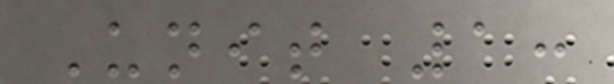Unit 1:
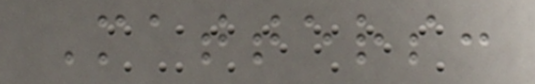Matters:
